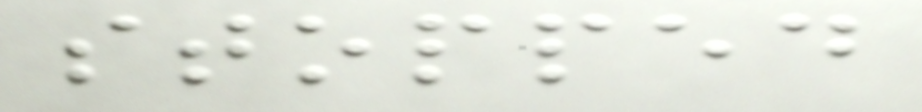stopped
